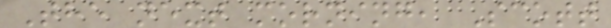The next morning, Scott
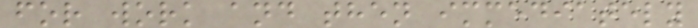for work and then immediately
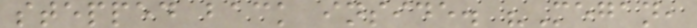stepped back inside. "Megan,
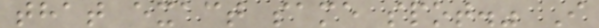that exact same spot." I
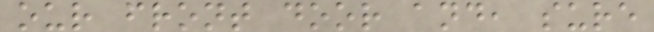our front door and, sure
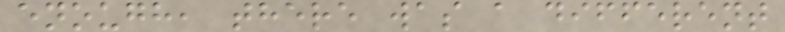enough, there was a different
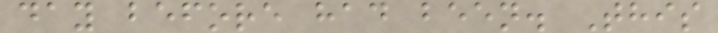day before had been. This
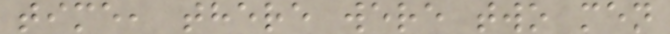time, there were two men
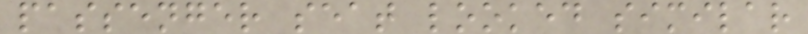passenger seat looked similar
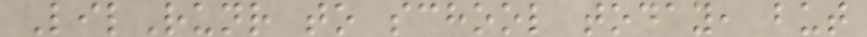LilRunr to school today, but
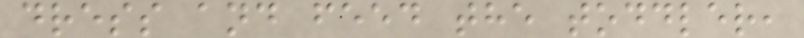dress and feed the toddler,
